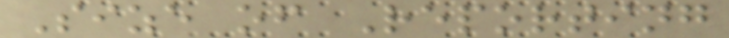Size of Reporting
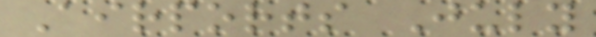Airports July
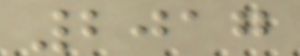2017
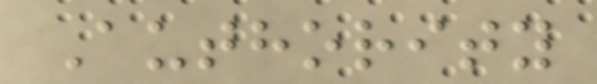Authority
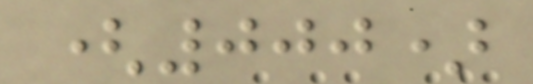(000)
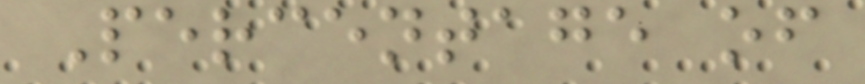Percentage of
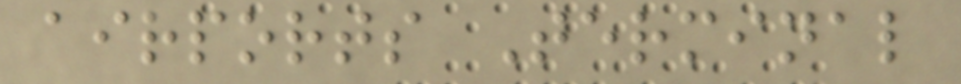airports Terminal
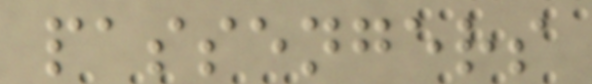passengers
